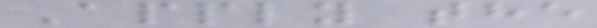Apply the
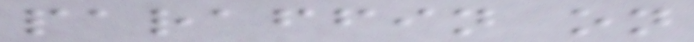paraffin on
